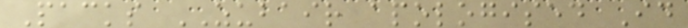Packs ZUBAIR apologised Id
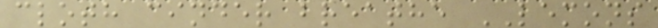cloth cinder breathe LEMONS
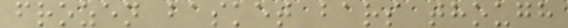frozen basket bars though
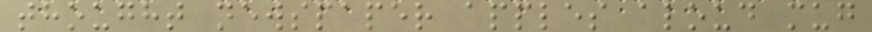thought newspaper apples aloud mug
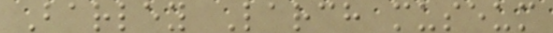Barley Larch museum
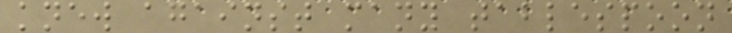knew against many tablespoon
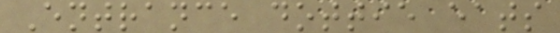Entrance dottie eats
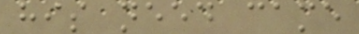his need came
